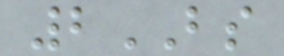2BS
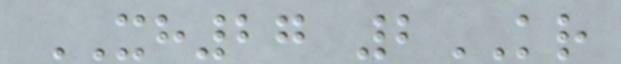XH27 2KR
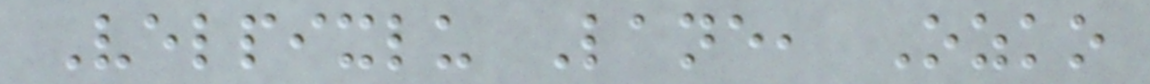Velpixlu Lane, Ozko
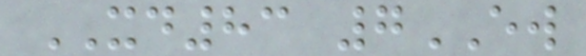XD83 7EW
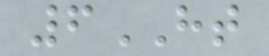6HT
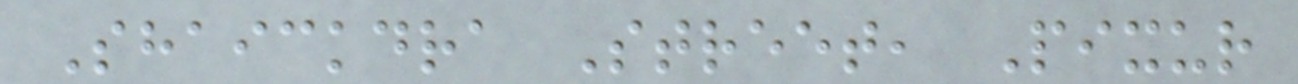Shaickdra Street, Pixur
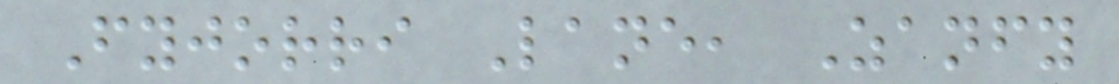Fyjorri Lane, Zanfy
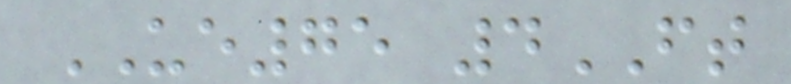UE75 4FT
